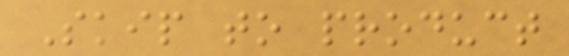Skip to product
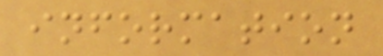information
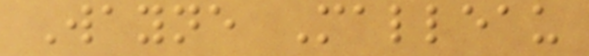Wayne Malleau
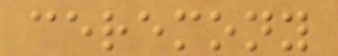ceremony
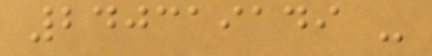240319149 -
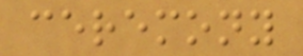ceremony
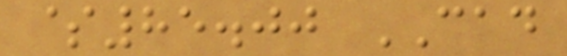$85.00 CAD
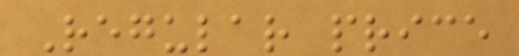Regular price
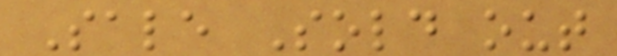Sale Sold out
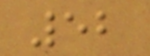52
